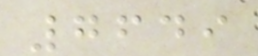7649
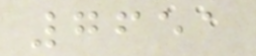7651
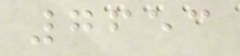7653
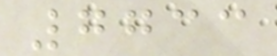7733
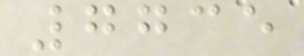7735
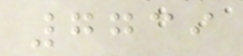7739
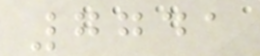7741
